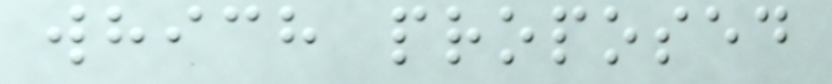which proposed
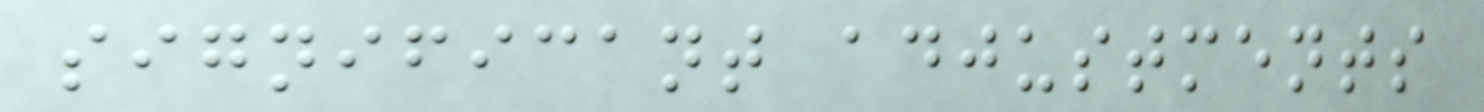significant adjustments
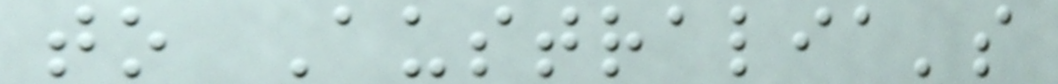to Australia's
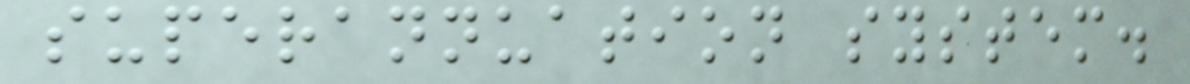superannuation system.
